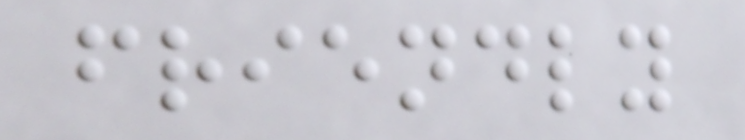friendly
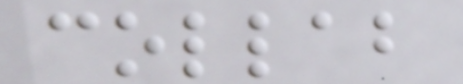collab
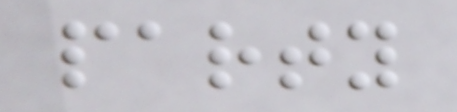party
